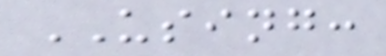USING:
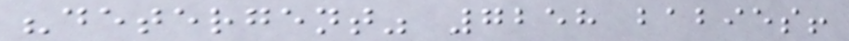"detergent" 7258 babies!
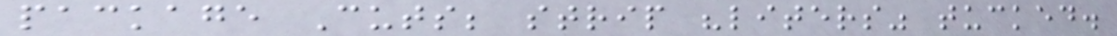package Cuts; strip "liters" tucked.
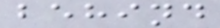behind
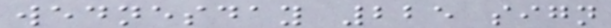wednesday 225 sign
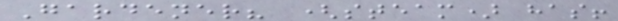Gardener? (steam) has!
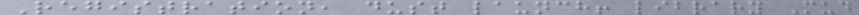Registration, dust launch! library Mud
